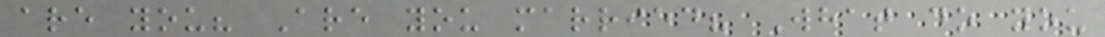are you? Are you married? What do you
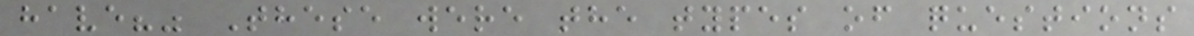have?" These were the types of questions
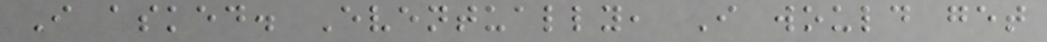I asked. Eventually, I would get
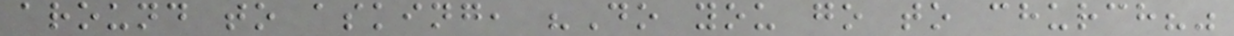around to asking, "Do you go to church?"
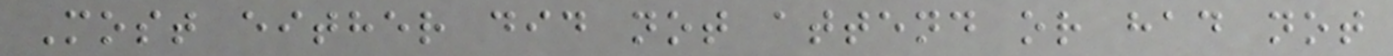Most either did not attend or had not
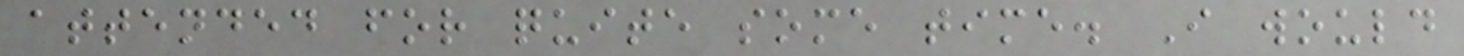attended for quite some time. I would
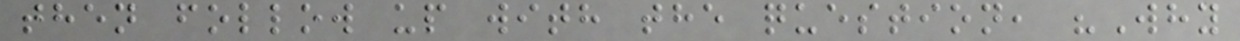then follow up with the question, "Why
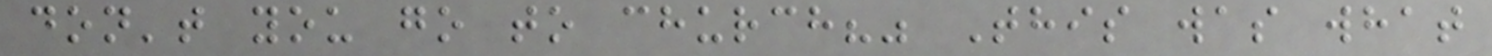don't you go to church?" This was what
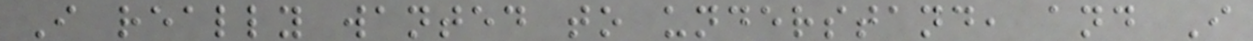I really wanted to understand, and I
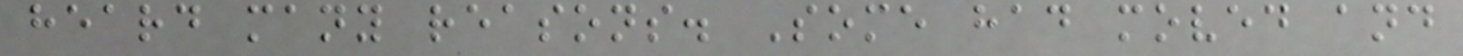heard many reasons. Some had moved and
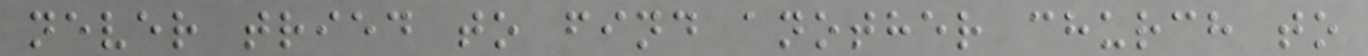never tried to find another church to
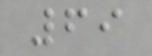69
